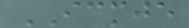ICMJE
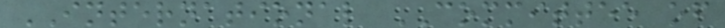INTERNATIONAL COMMITTEE of
